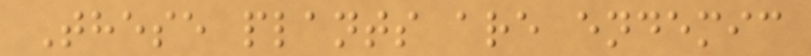These plants are endemic
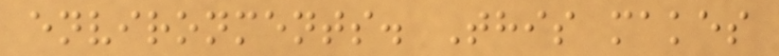environments. This makes
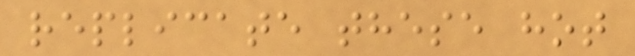replicate these hot
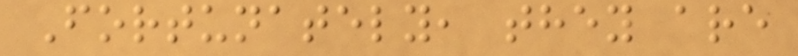Fortunately, they are
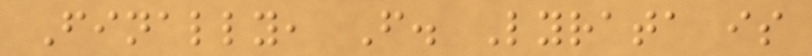Finally, F. Lyrata is
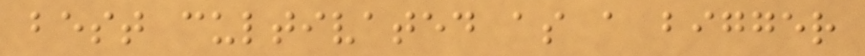best cultivated as a bigger
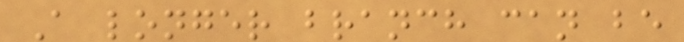A longer branch can be
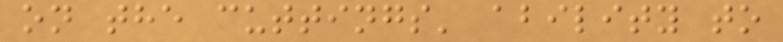on the cuttings' ability to
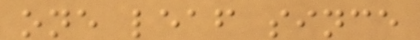one leaf since
